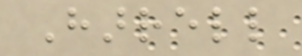Harrell
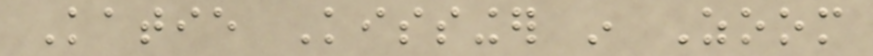Katie Kissinger in Zoom
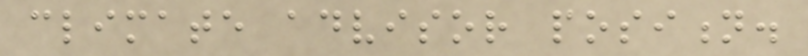climate advisor position.
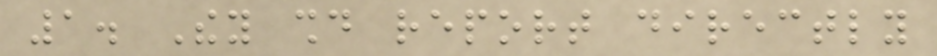1. They should report directly
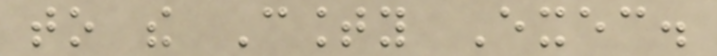to the County Exec.
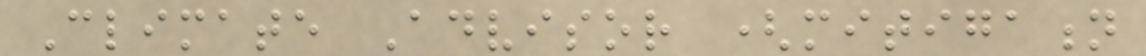Climate Advisor (mitigation
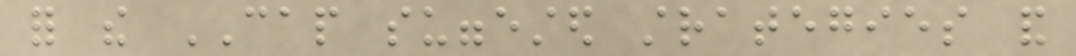for the CAP suggested strategies and
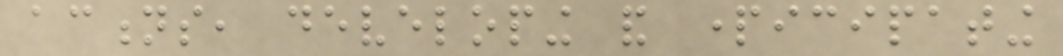actions, developing and participating
